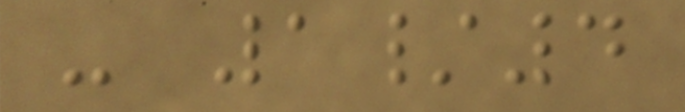- 1/4
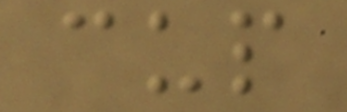cup
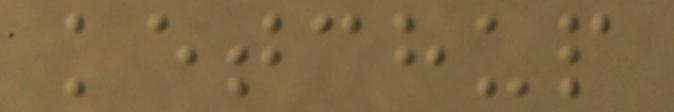ketchup
